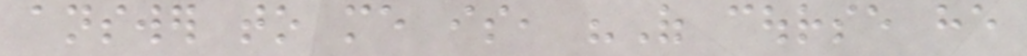answer to me is, "Of course he
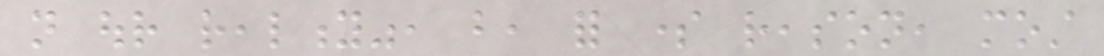not our reality", but, for some reason, most
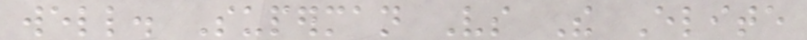well. Superman Vs The Elite
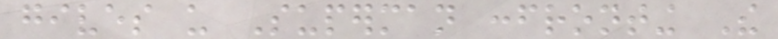gives us Superman confronting The
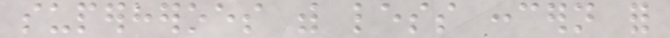superheroes with less concern for
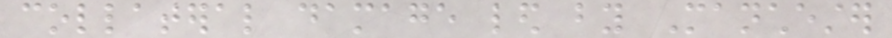collateral damage led by Manchester
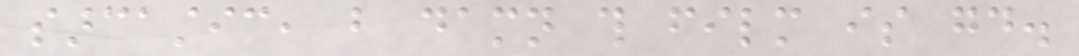sarcastic, but damn this film is good.
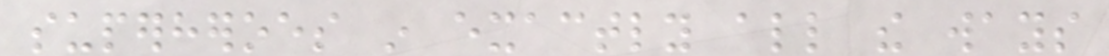superheroes in exactly all the ways
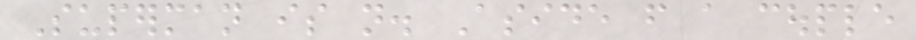Superman is not. Aside from a couple
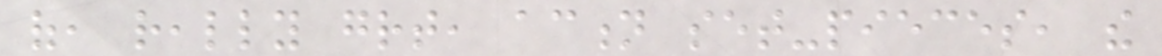of, really great, action set-pieces, the
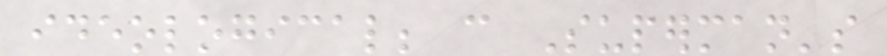ideological; can Superman's
